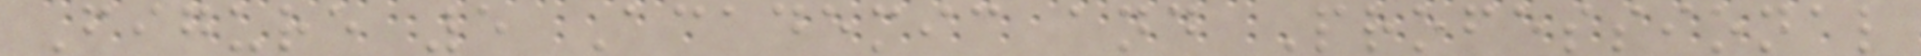Figure 5 Academic and Professional
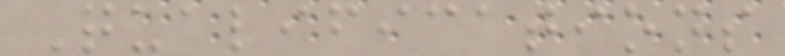Qualifications
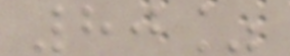80%
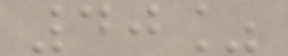40%
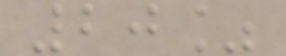20%
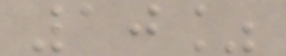10%
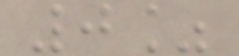0%
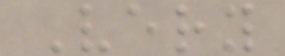Very
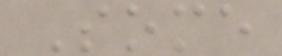Some
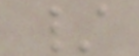/
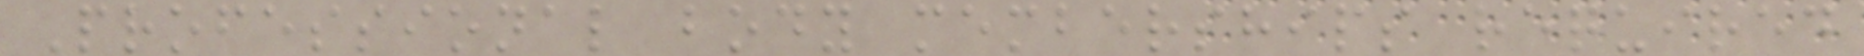Professional body memberships required
